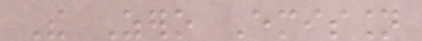The Zero Emission
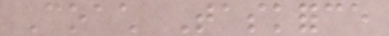Coach Taskforce
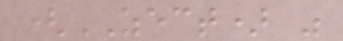(ZECT) was
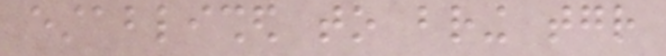established to bring together
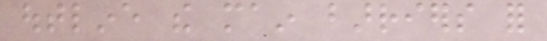outline the main barriers for
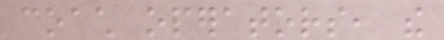coach operators, the
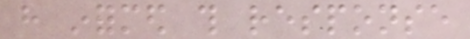have informed this response
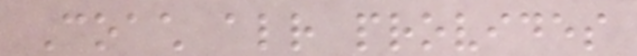Coach already provides
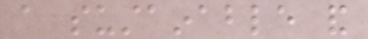a sustainable and
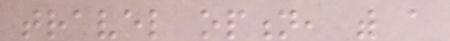travel option, with a
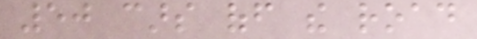50 cars off the road
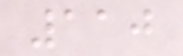110
